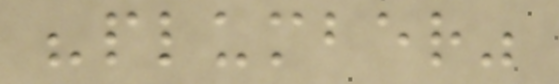"plumber"
